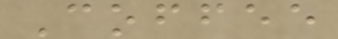Coffee
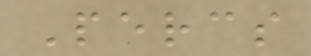Percs
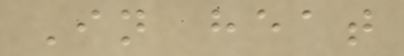In heat
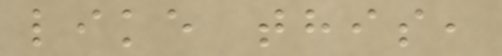like this,
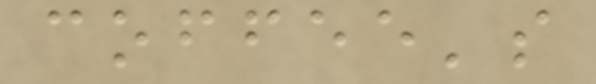coffee's
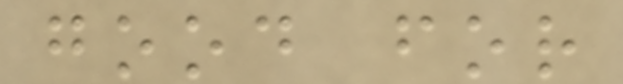good for
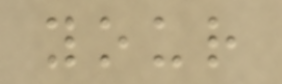your
